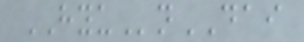HYUnDAI
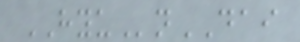HYUnDAI
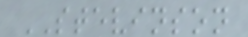STEVINSON
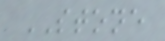STONE
